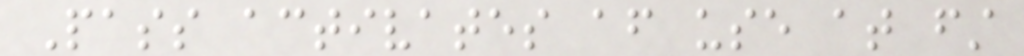Pass activates after use at first
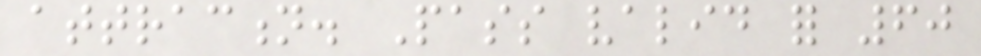attraction. Pass valid for 60
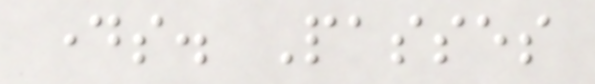days. Passes
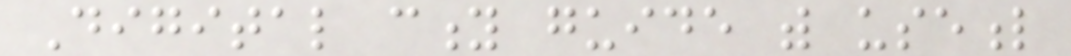Digital city guide with useful
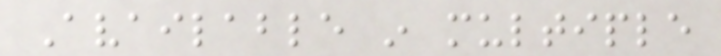Available in multiple
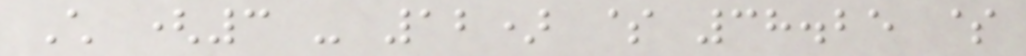Child (3 - 12) $ 38.25 $
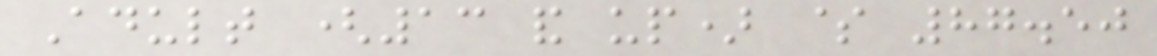Adult (13 and up) $ 87.50
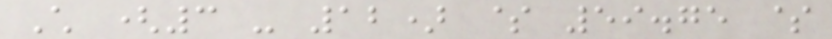Child (3 - 12) $ 59.75 $
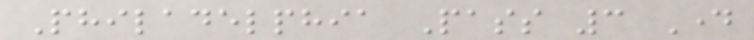Philadelphia Pass 3 Day
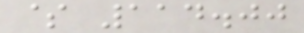$ 114.00
